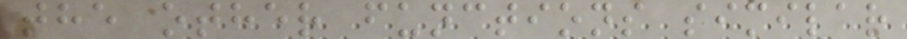the other functions similar
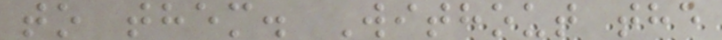to them. Without the
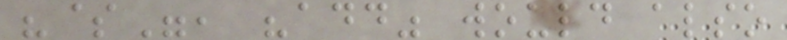"$", "add" would also
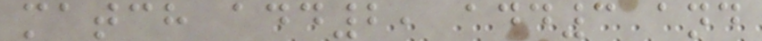match add2, add3 and
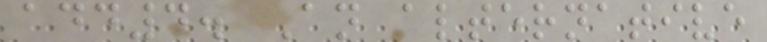add4. An alternative
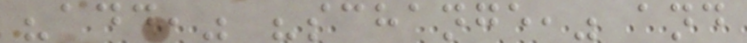"add," "schange," and
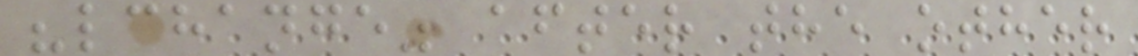"lchange" after the other
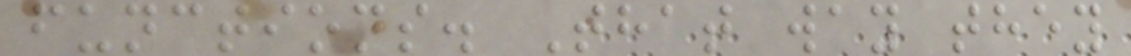functions. That way they
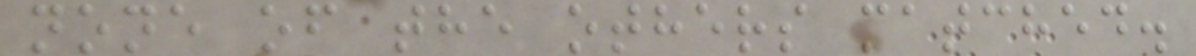none of the others matched.
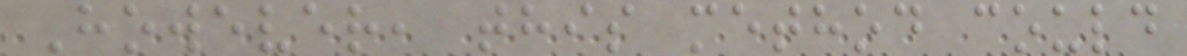However, this method could
